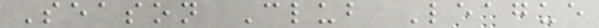Season Club League
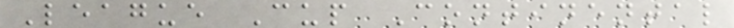League Cup Continental
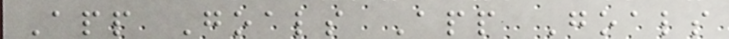App Goals App Goals
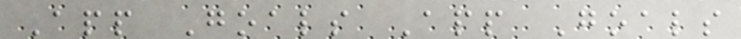App Goals App Goals
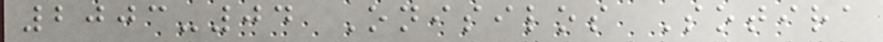2003-04 Onisilos Sotira
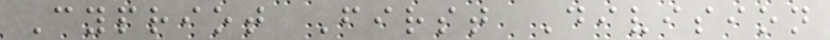Cypriot First Division
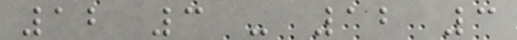12 3 - 12 3
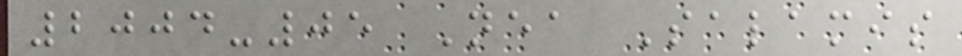2004-05 Nea Salamis
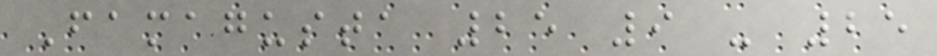Famagusta 25 9 - 25
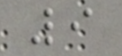9
